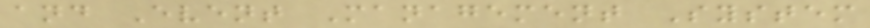and Event Management System
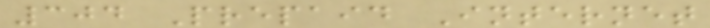304 Prepaid Internet
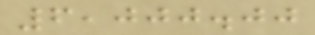6,000.00
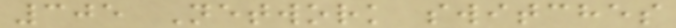305 Network switches
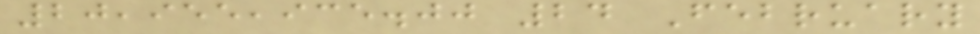20,955,935.00 24 February
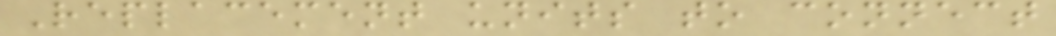Replacement units to connect
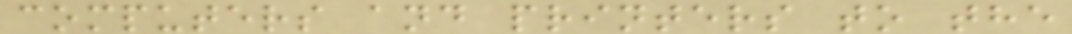computers and printers to the
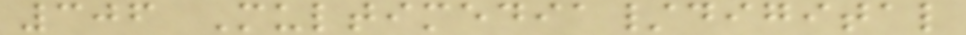306 Multimedia/digital
